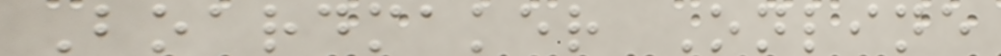Boardmaker Online
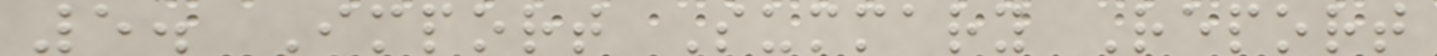5. Import Summary Report
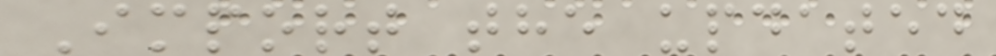Import the updated
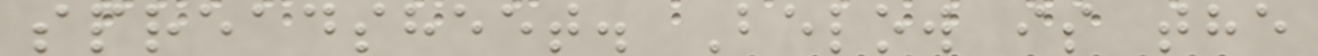spreadsheet. Below is the
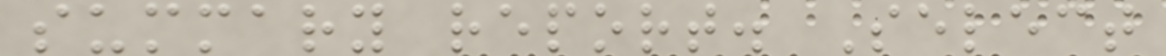summary report. Select
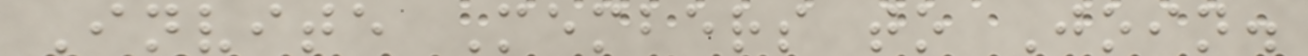Invite Members to Join.
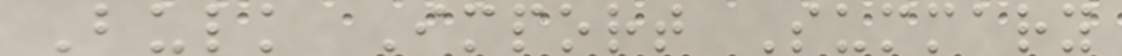Bulk Import Summary
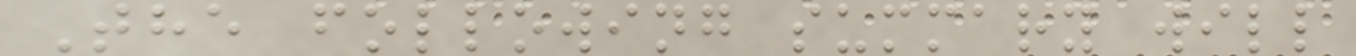The following summary will
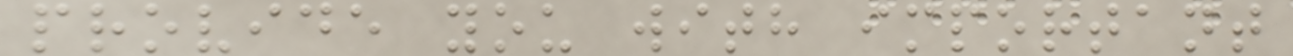provide you with important
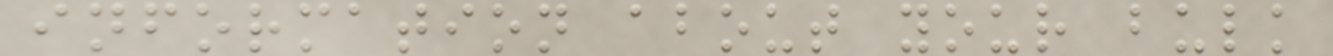information about your bulk
